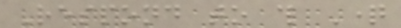Respond to this Question
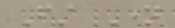First Name
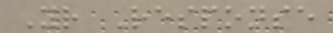Your Response
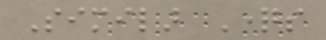Similar Questions
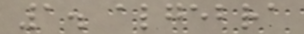1. algebra
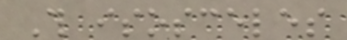This isosceles
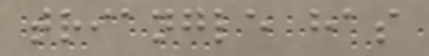triangle has
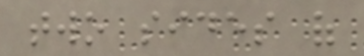two sides of
